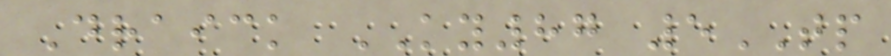Draick KY87 5TP
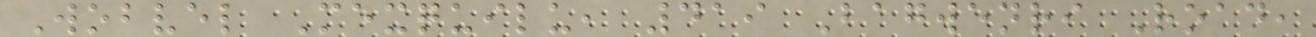Wobvel Mexquilu, 419 Bagwenri Road,
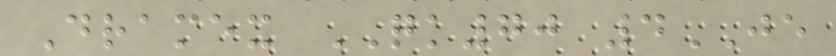Dramex QK70 4JE
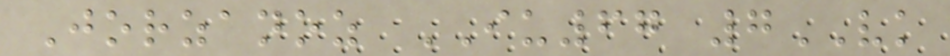Jorzanoz IU67 7VK
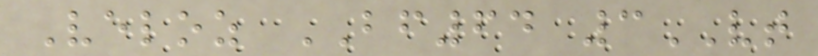Veloz BF64 3VT
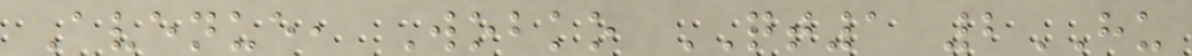Avenue, Wobko QT1 2HU
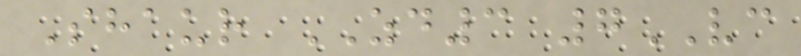Shaur ZD3 7VC
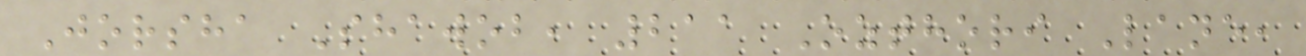Jorsha Shawob, 211 Ozthori Lane,
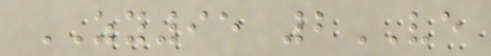ZY95 2VE
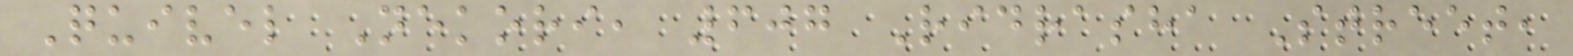Quivel Nekori, 607 Ridrasha Street,
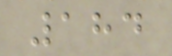184
